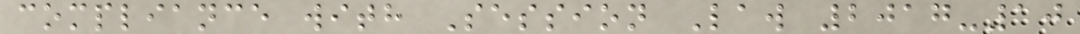compliance with Session Law 2017-10
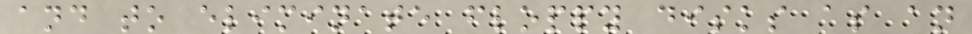and to eliminate floppy disks as an
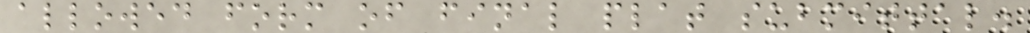allowed form of final plat submittal.
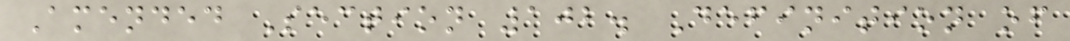Amended Section 102. Definition of
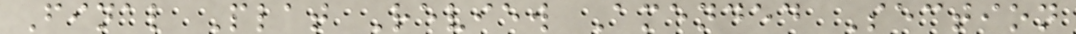Final Plat Review Amended Section
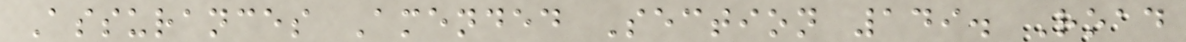Assurances Amended Section 149. Road
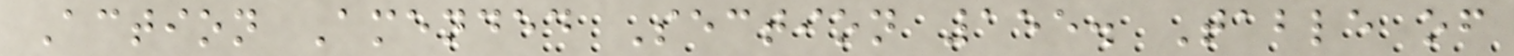Action Amended Section 155. Table of
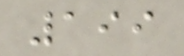199
